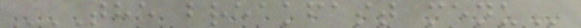THE BREAKFAST MENU
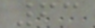63
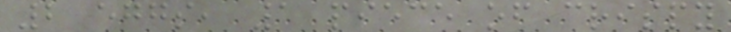2 eggs, 1 piece of crispy
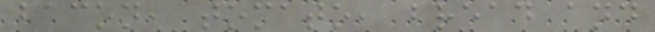bacon, tomato, bread and
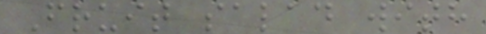Fruit salad with
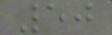50
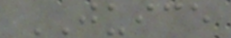JUICE
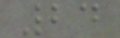24
